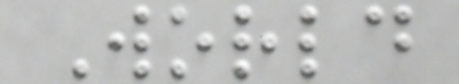World
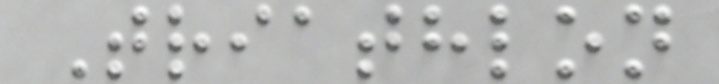Triathlon
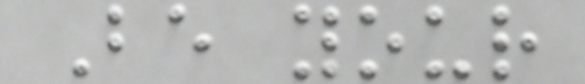Be your
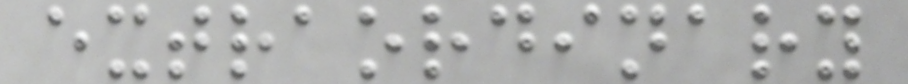extraordinary
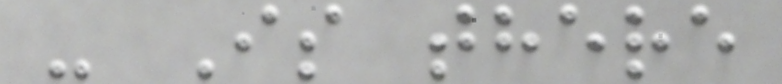- Is there
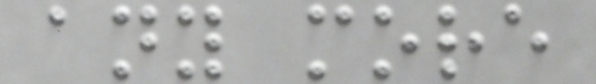any more
